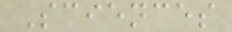Sciences
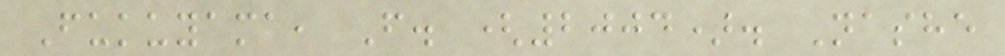Fukuyama, F. (2004). Nashe
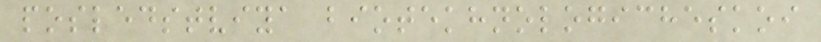posledstviya biotekhnologicheskoi
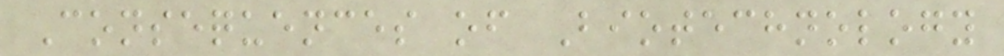Consequences of Biotechnology
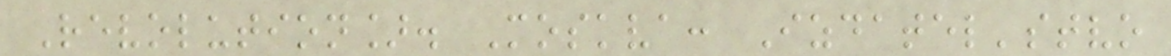Revolution]. Moskva: Izdatel'stvo
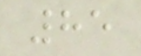85
